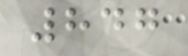847
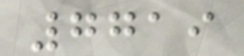7719
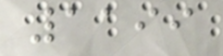1199
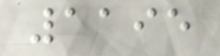1195
